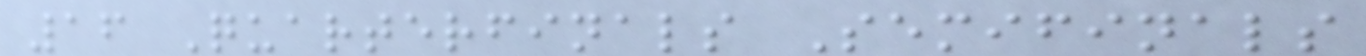16 Quarterfinals Semifinals
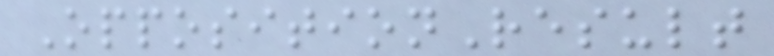OppositionResult
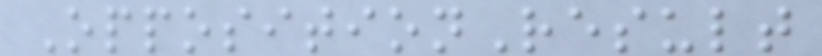OppositionResult
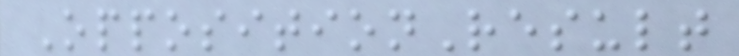OppositionResult
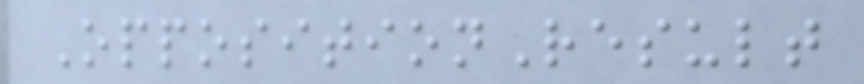OppositionResult
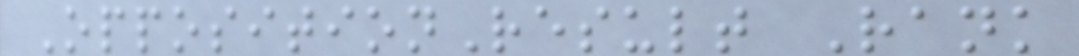OppositionResult Rank
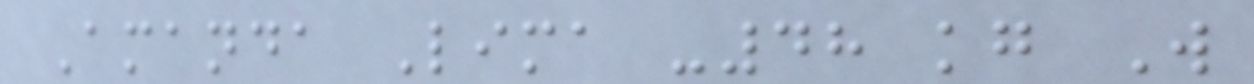Amanda Lima -48 kg W
